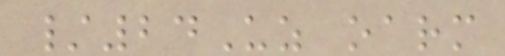/24Uz oarm
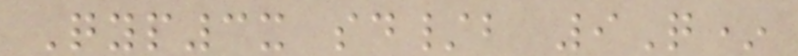Qyp3x sd/b 9Q*
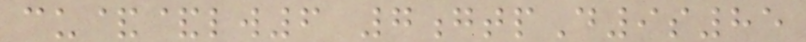cu&&lw6 7gtpD9s85
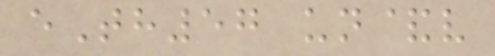eTh57 un&v
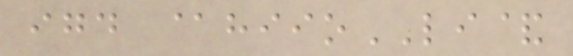igd @hiioLI&
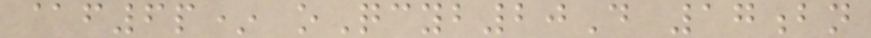@f6p* oQcyb20D 17bn
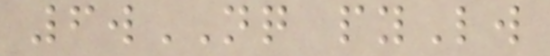6wNQ pyLw
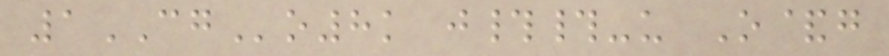1CGo8k j##-u O&g
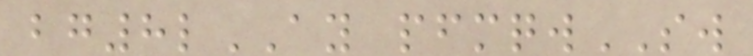bg8lAY pfmqwSW
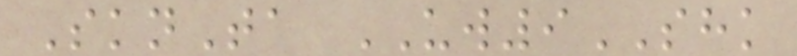SknTa UW9SHK
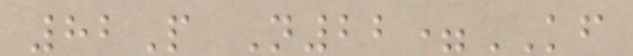82P N22=KF
